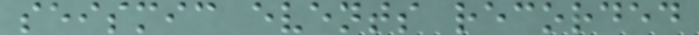seismic events recorded
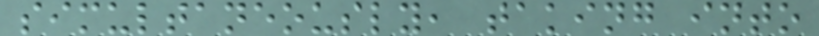simultaneously, taking into
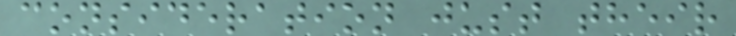consideration just their
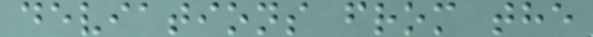deviations from the
